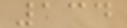134
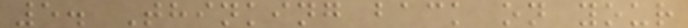5. Thinking back on your
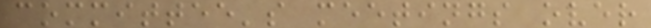committee's meetings over
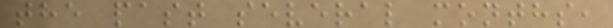the past several months,
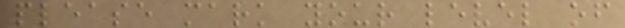please mark your level of
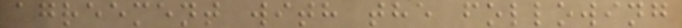agreement with the following
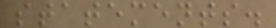statements.
